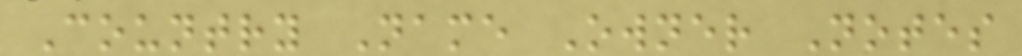Country Name Owner Notes
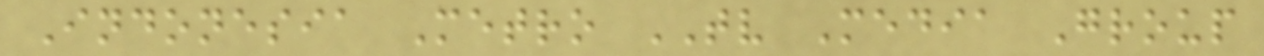Indonesia Metro TV Media Group
